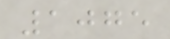1075
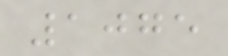1075
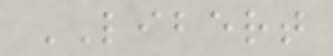LIBERT
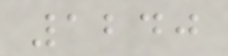1240
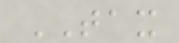TAX
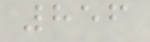856
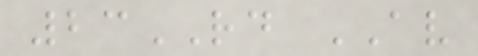23RD AV
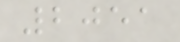2051
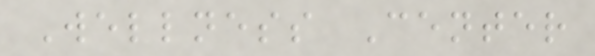Wellness Center
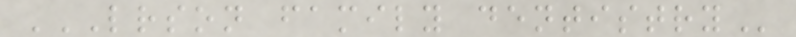LRSON FAMILY DENTISTRY
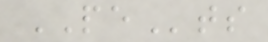PEts
